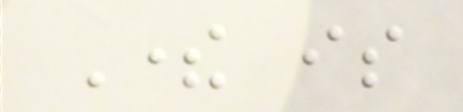There is
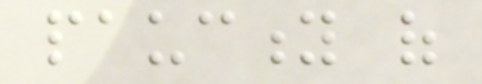paucity of
